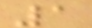1
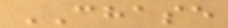CHASE
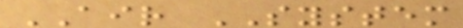AIR SYSTEM
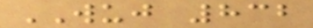WUJ 832
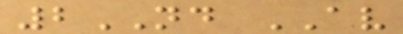2ND AV
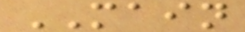MAIN
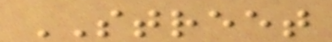STREET
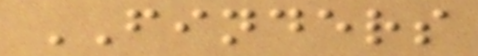FINDERS
